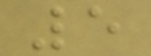5
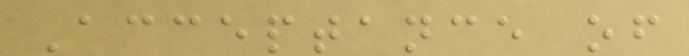Acceptance of
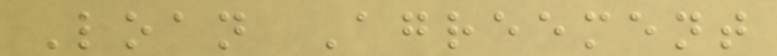Loan Agreement
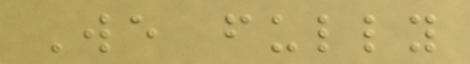We fully
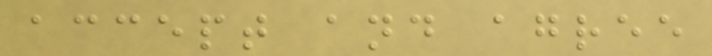accept and agree
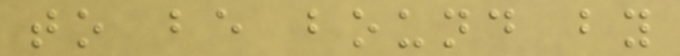to be bound by
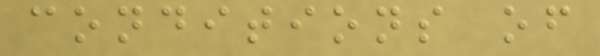conditions of
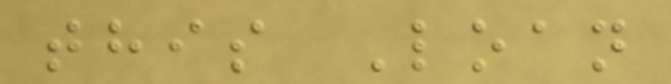this Loan
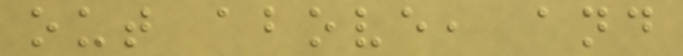out above, and
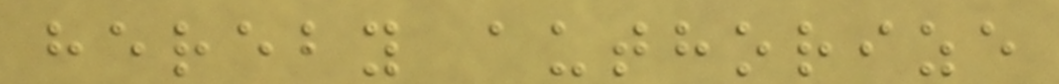hereby authorize
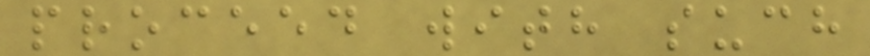proceed with such
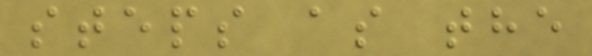steps as the
